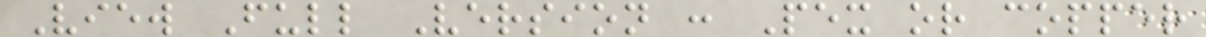View Full Version : Pex or copper
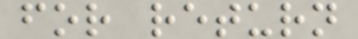for return
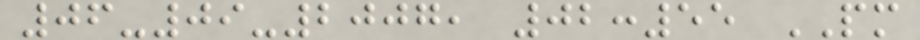06-09-2007, 02:55 PM
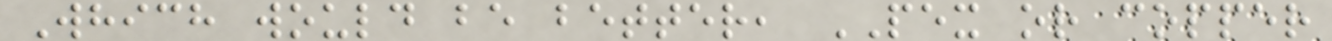Which would be better, PEX or copper
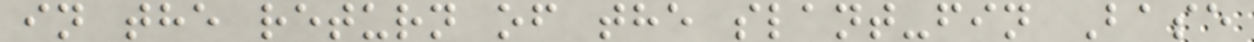in the return of the slant-fin Base
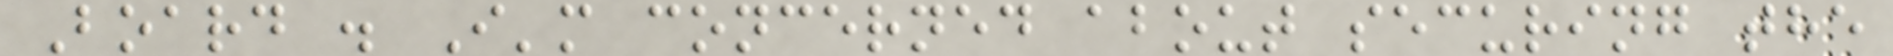Board . I'm concerned about securing the
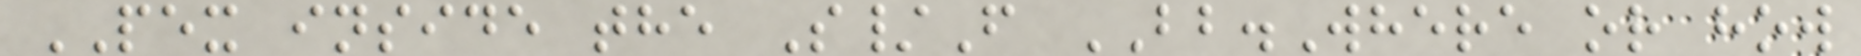PEX inside the S/F BB.Where or how
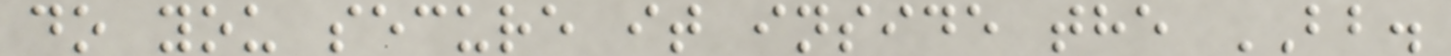do you secure it inside the BB.
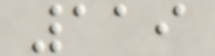119
